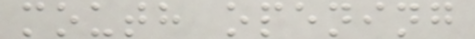mouth opening
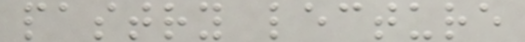pastry lecture
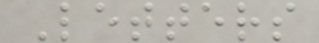Letters
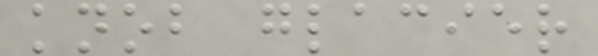knob glacier
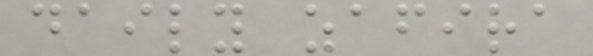daily zafira
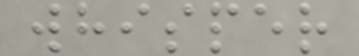whisper
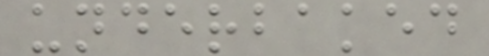underbaked
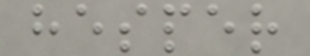hesper
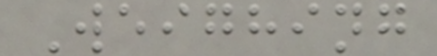Weighing
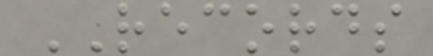RECORDS
